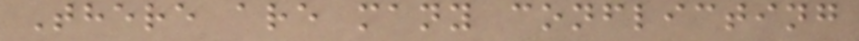There are many conflicting
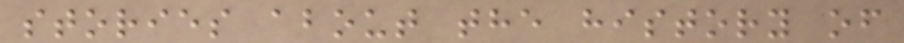stories about the history of
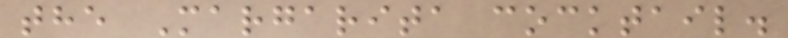the Margarita cocktail.
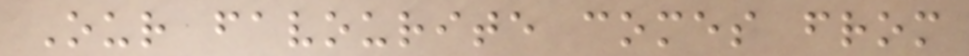Our favourite comes from
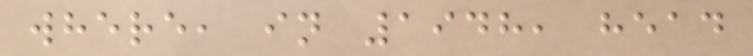where, in 1948, head
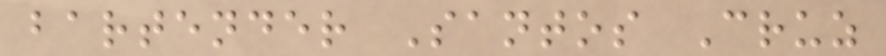bartender Santos Cruz
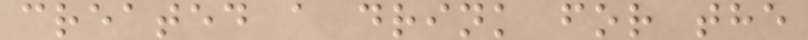created a drink for the
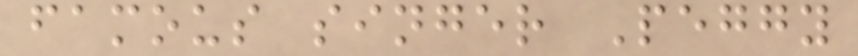famous singer Peggy
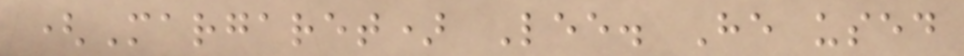(Margaret) Lee. He used
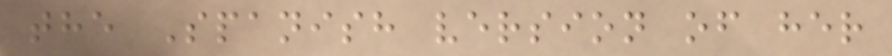the Spanish version of her
